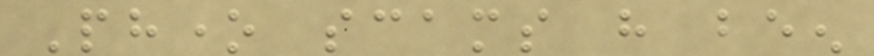Phone scams have been
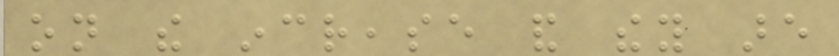on the increase and they are
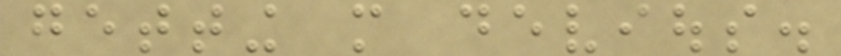getting more devious.
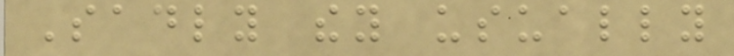Sadly they usually
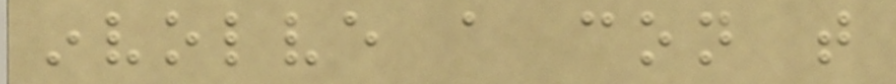involve a con that
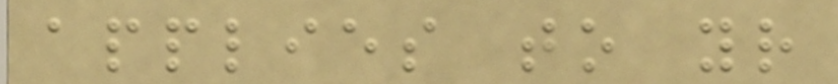applies to your
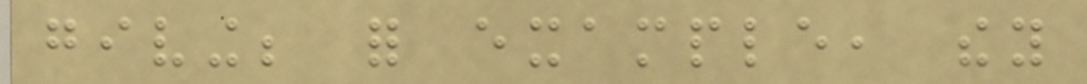giving; for example, they
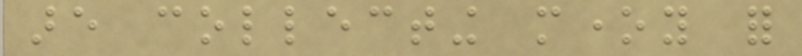are collecting money for
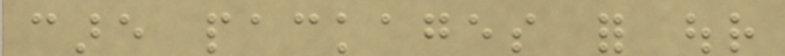care packages for our
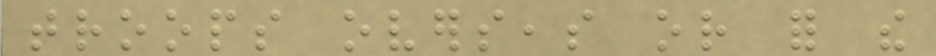troops overseas or for the
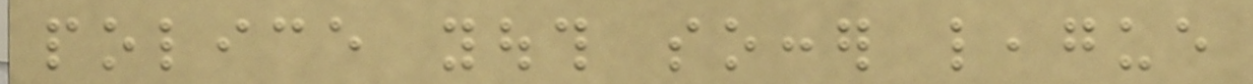police youth soccer league
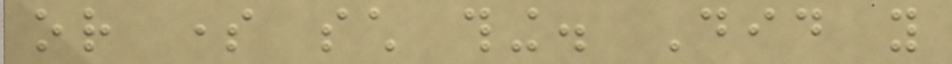or some such thing. Did you
